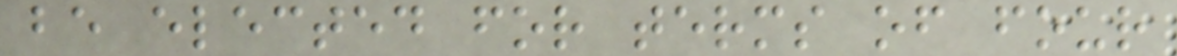be elected for terms of four
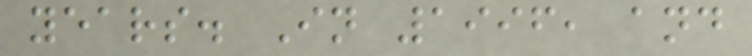years. In 1996, and
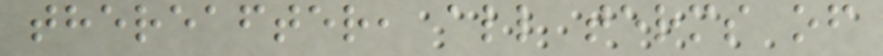thereafter, all terms of
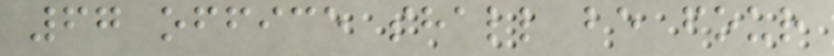67 office shall be four
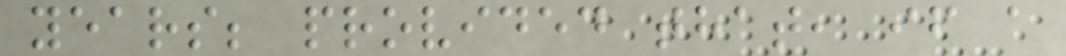years; provided that, if a
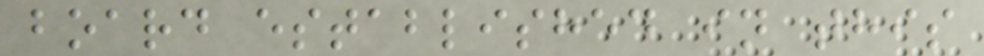board established in this
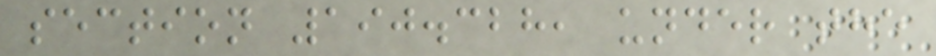section 190.328, under the
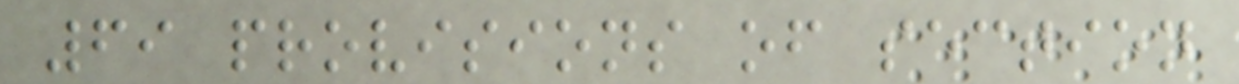69 provisions of section
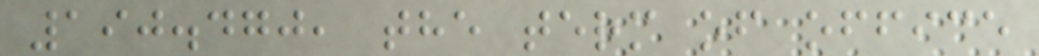190.470, the term of office
